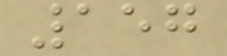157
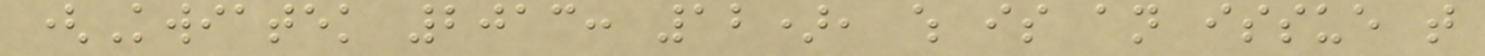(Kwiatek 2013: 12), which is an issue that
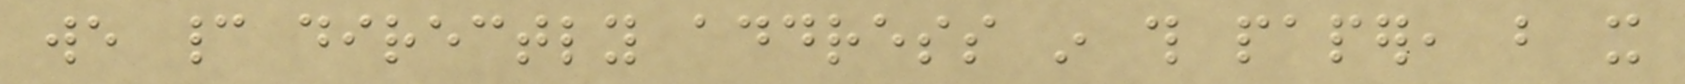we cannot directly address in this paper, but it
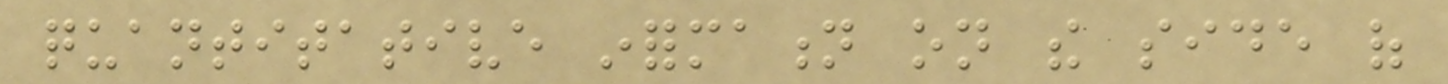quantitative information on the side of
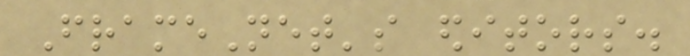FrameNet's editors.
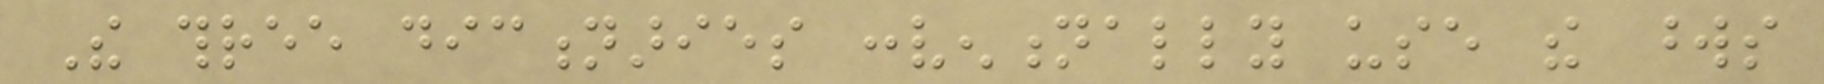The three dictionaries conventionally use the words
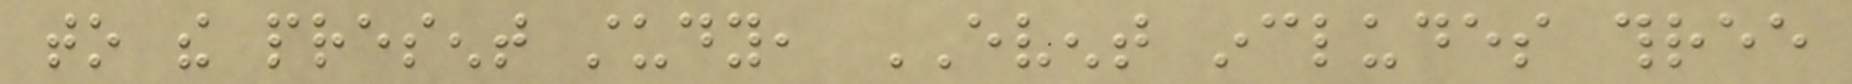to the present study, EVENT includes three
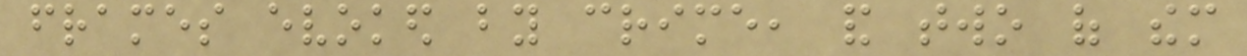frames evoked by crime, and two of them
